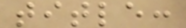title:
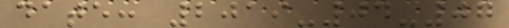date: 2019-04-07
